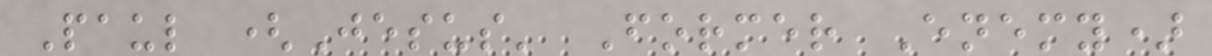Paul (Jesus' Former Enemy)
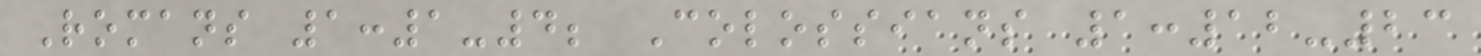Romans 1:1-4; Colossians 1:12-23
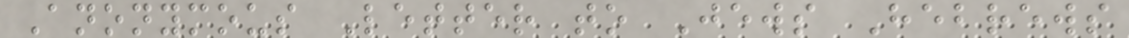Anonymous Letter to Jews Hebrews
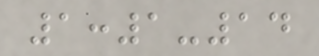1:1-14
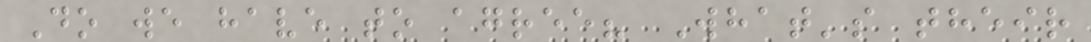Do we have to agree? What's their
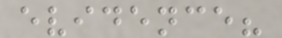evidence?
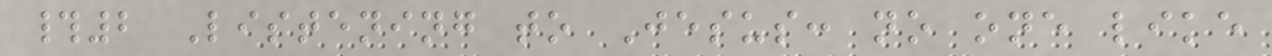#2 Listening to Jesus: no one like
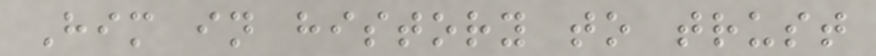Him in history to trust
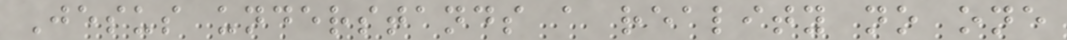Jesus understands a reality no one
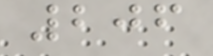206
